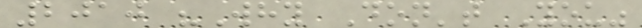2010 "Why Don't You"
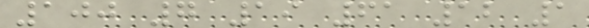100 7 19 61 12 1
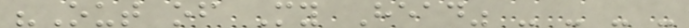"Out of My Head" - - - -
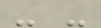- -
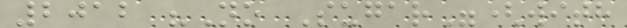2012 "No Sugar"(with
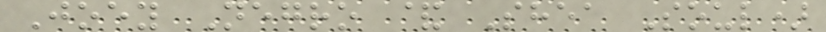Joey Negro & Shea Soul)
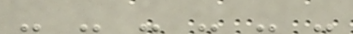- - - - - -
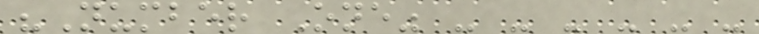"Number One" - - - - - -
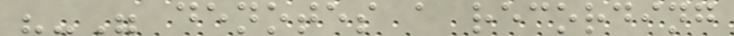"-" denotes a recording
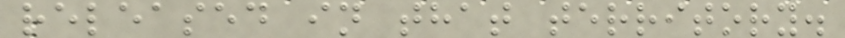released in that territory.
